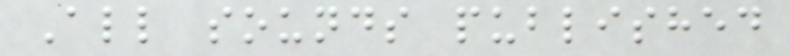All sounds published
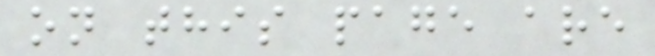on this page are
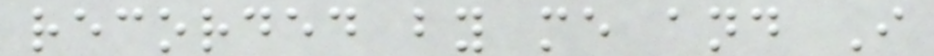recorded by me and I
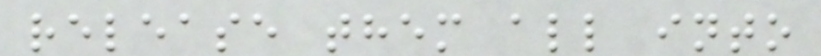release them all into
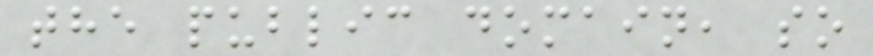the public domain, so
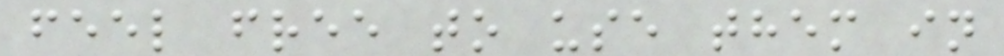feel free to use them in
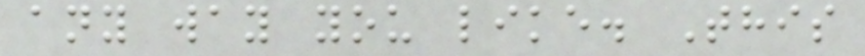any way you like. This
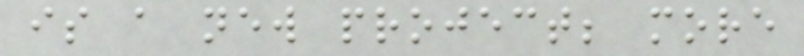is a new project; more
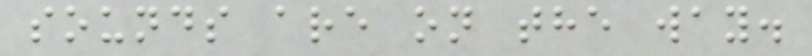sounds are on the way.
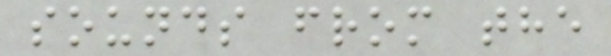sounds from the
